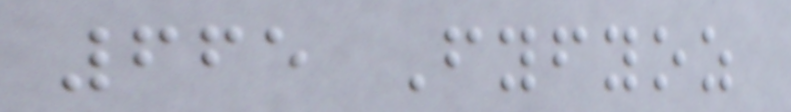665 Fyfyoz
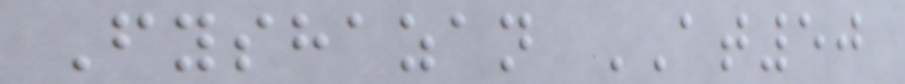Fyshazan AT50
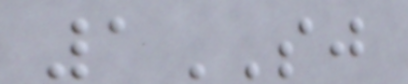1SJ
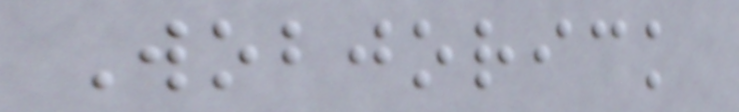Wobjorick
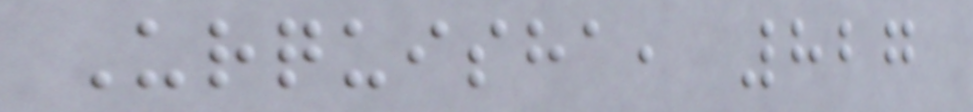Urquisha, 827
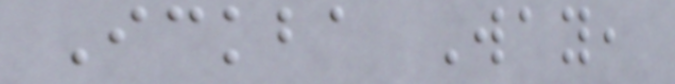Ickba Way,
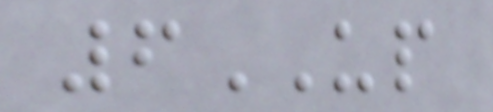6UP
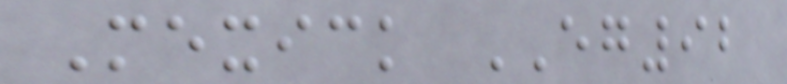Mexick EG92
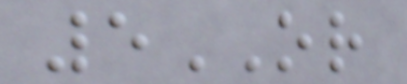5OR
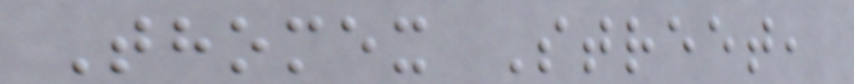Thomex Street,
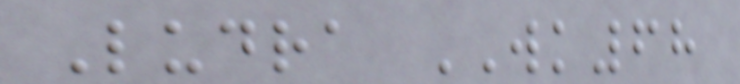Ludra WK68
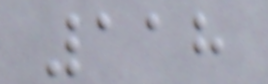118
